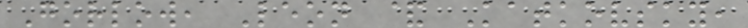Gorlow, Leon & Katkovsky,
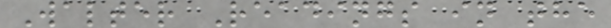Walter Readings in the
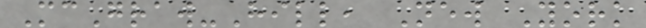McGraw-Hill, New York
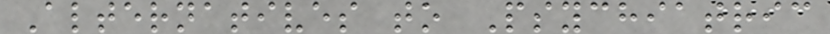Alternatives to Psychiatric
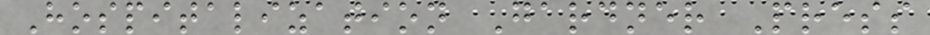Hospitalization Gardner Press
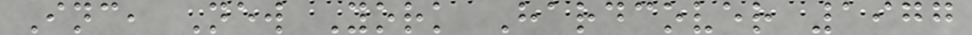Inc, New York Hardcover 1977
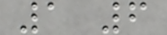1 6
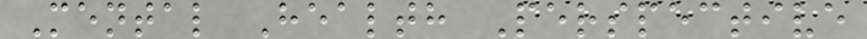Mental Health Perspective
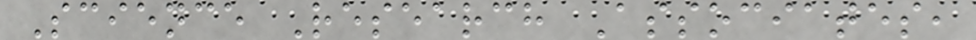Science Research Associates,
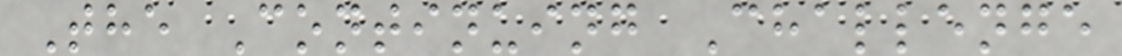The Continuing Challenge
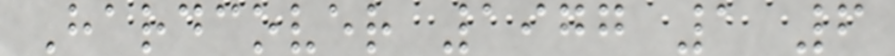Hardcover 1977 1 6
